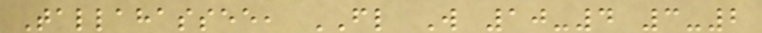Tallahassee, FL W 10-4 3-2
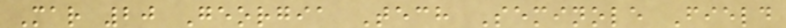Mar 20 Georgia Tech Seminole Field
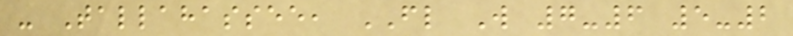- Tallahassee, FL W 7-6 5-2
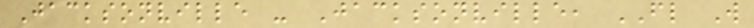Jacksonville - Jacksonville, FL W
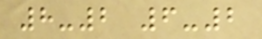8-2 6-2
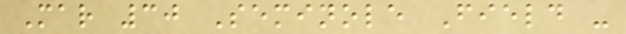Mar 30 Seminole Field -
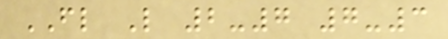FL L 2-7 7-3
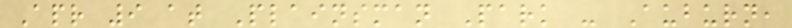Apr 9 at Plainsman Park - Auburn,
